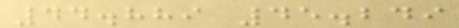44.889 45.249
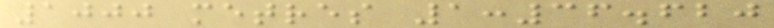1000 metres 1:36.620
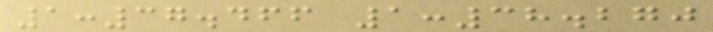1:37.466 1:38.270
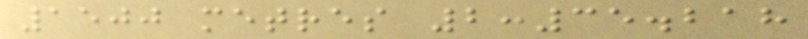1500 metres 2:35.218
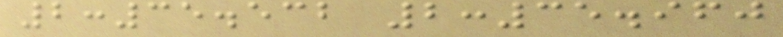2:35.532 2:35.960
